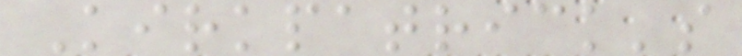Kirkpatrick's
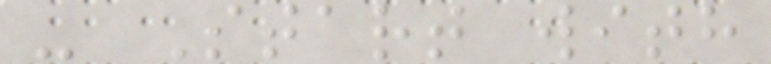- Start with
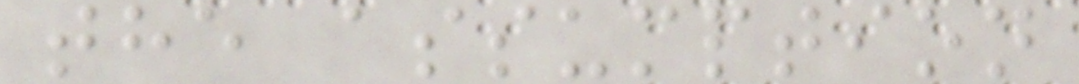the assumption
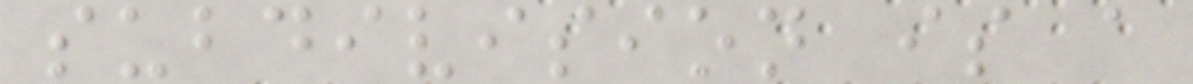subdivision is a
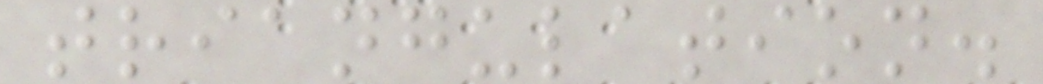triangulation.
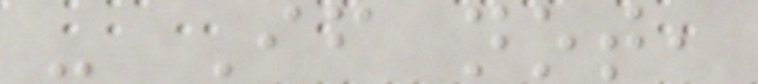- If not,
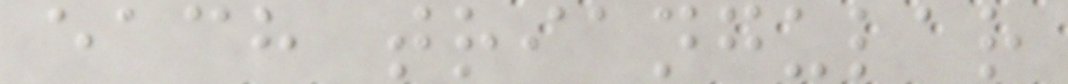each triangular
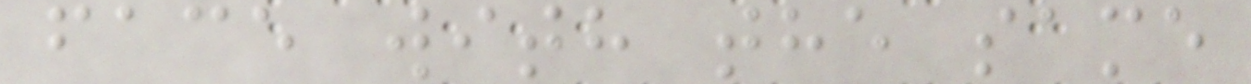face with the same
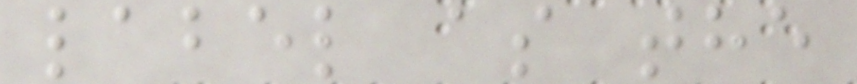label as the
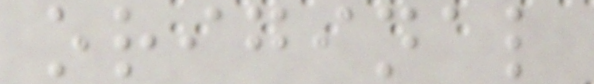original
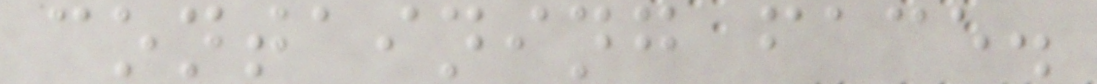containing face.
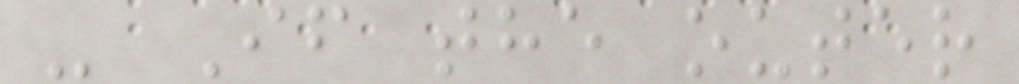- If the outer
